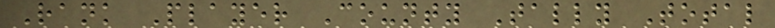Rank Player County Tally Total
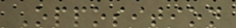Opposition
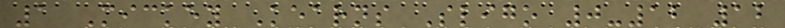1 Mickey Kearns Sligo 0-12 12
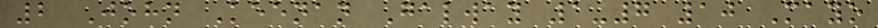2 John Keenan Galway 1-7 10 Mayo
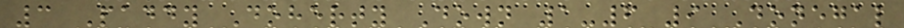3 Paddy Doherty Down 1-6 9 Donegal
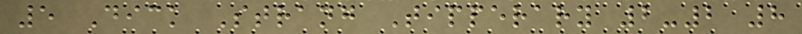5 Dick Strang Tipperary 2-2 8
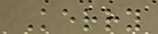Kerry
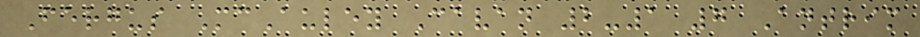Fergus McAuley Cavan 2-1 7 Antrim
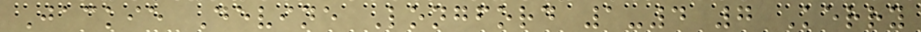Jackie Devine Longford 1-4 7 Kerry
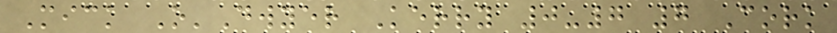Mick O'Dwyer Kerry 0-7 7 Cork
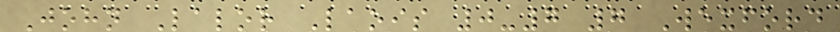John Lalor Laois 0-7 7 Wexford
